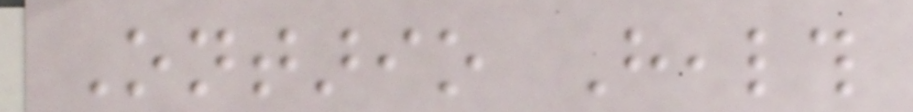Ontario Health
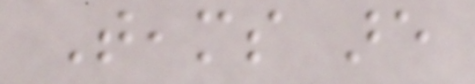Teams are
